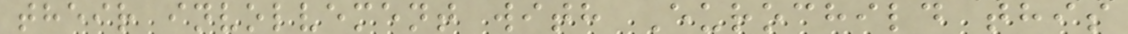their involvement with Eurochild this
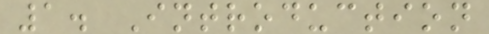1. Introduction
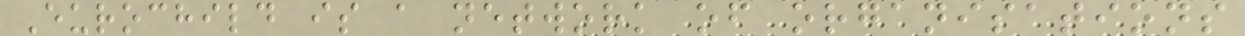Eurochild is a network of organisations
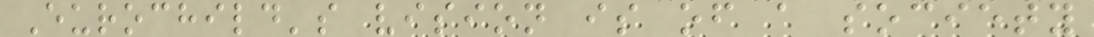Eurochild's vision is of a society
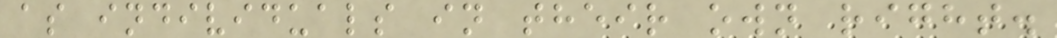as individuals in their own right.
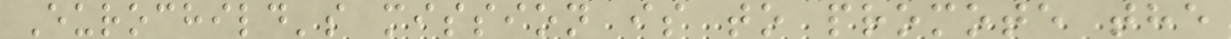Eurochild's mission is to promote the
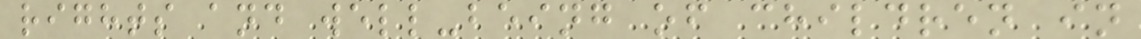rights and well-being of children in
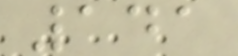141
